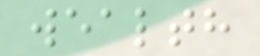wealth
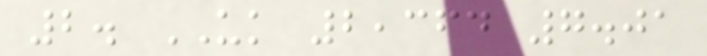2. UK 2,364 7.01
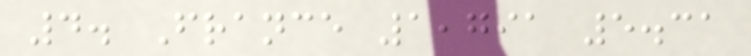4. France 1,791 5.31
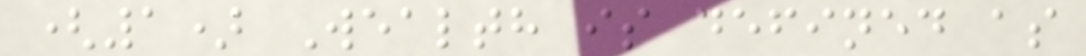(1) Wealth is defined as
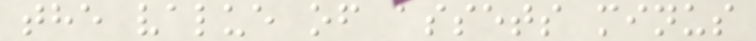the value of assets minus
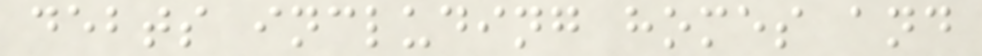debts including homes and
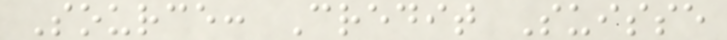Source: Credit Suisse
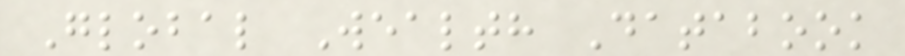Global Wealth Databook
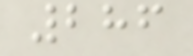286
